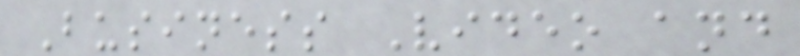Business Video and
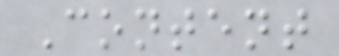Content
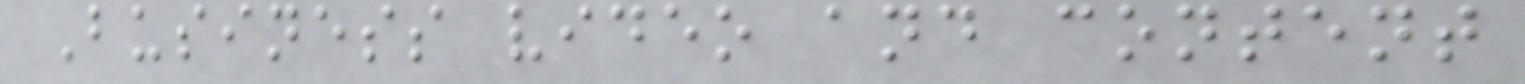Business video and content
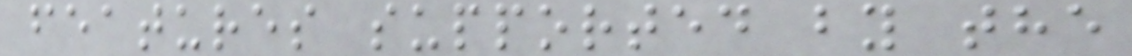features supported by the
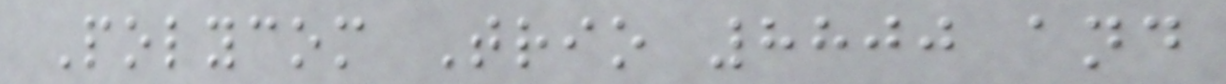Polycom Trio 8800 and
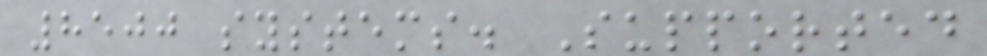8500 systems. Supported
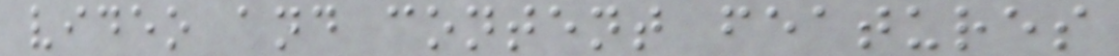video and content features
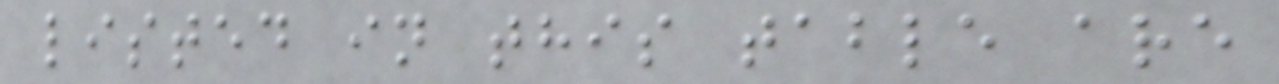listed in this table are
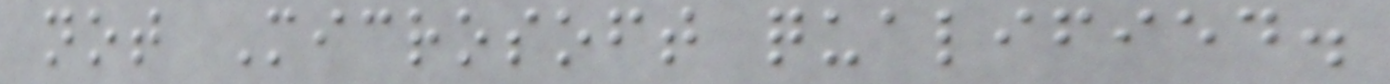not Microsoft qualified.
